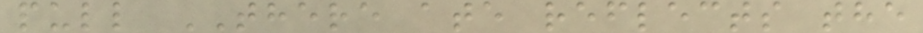pull THERE ate reflects the
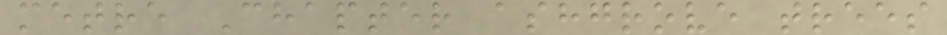metre Chapter ashgrove trees
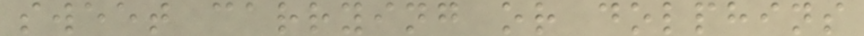sweet carrying or dolphins
